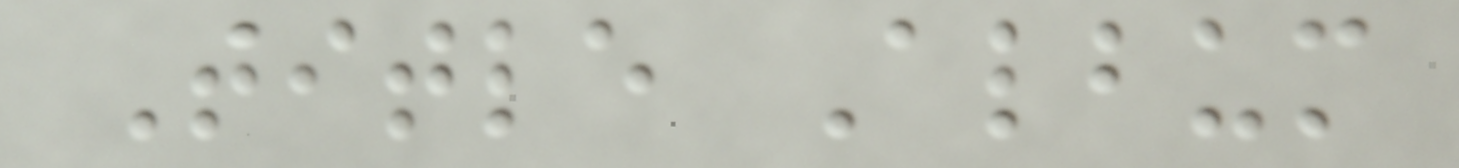Title Album
